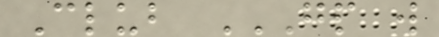Club GP W
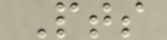Pts
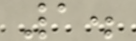1.
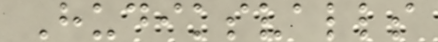Hudiksvalls
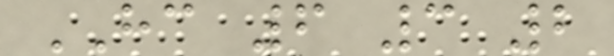HC 6 3 2
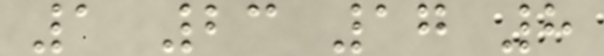1 23 17 8
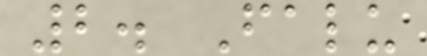2. Falu
